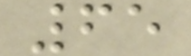65
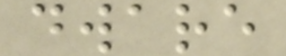dware
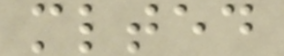mlted
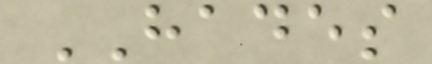HADES
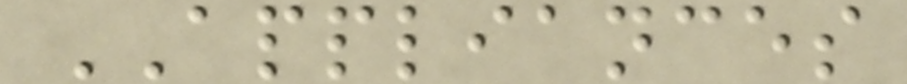APPLIANCES
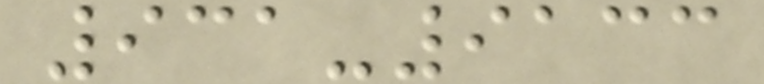931-9133
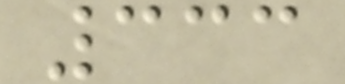333
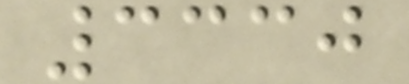3330
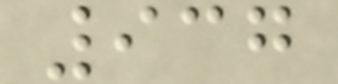937
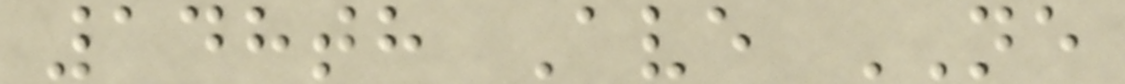148th Ave NE
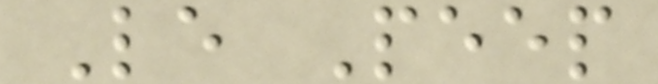Le Peep
